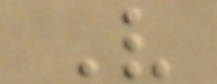V
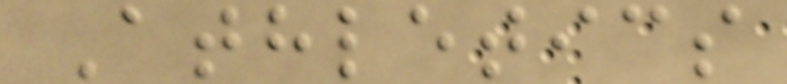Athletics
